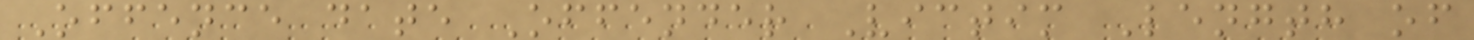Offence date Offender Victim Length of
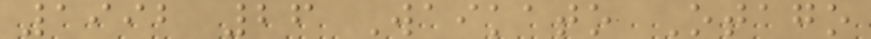1992 26 Waikato Otago
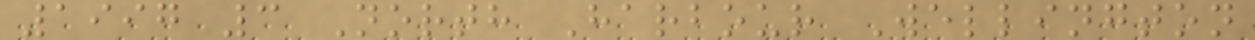1997 3 North Harbour Wellington
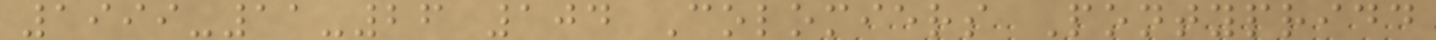1999-11-26 104 Colomiers Pontypridd
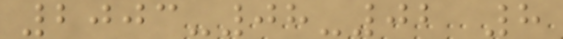2003-08-02 8
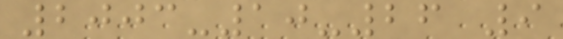2003-10-26 9
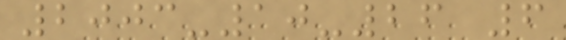2003-10-26 6
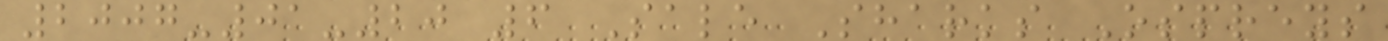2007-01-20 6 Sale Sharks Ospreys
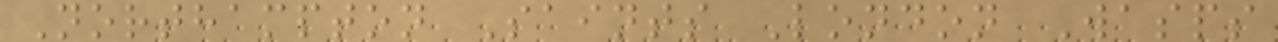Northampton Saints London Wasps
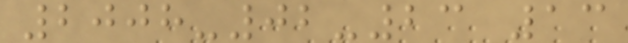2008-02-23 13
